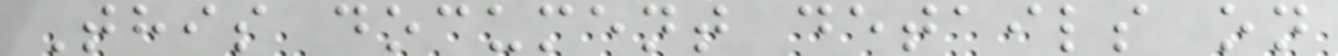This document details on
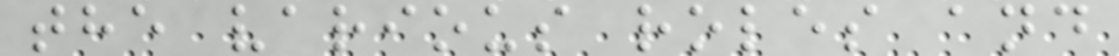the various roles and
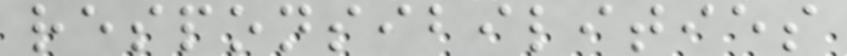responsibilities
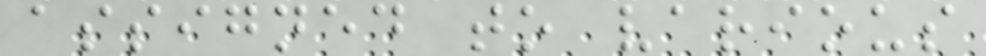assigned to various
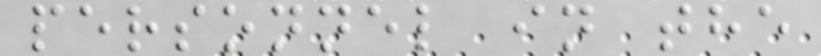personnel in the
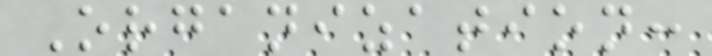Organization:
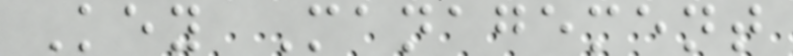Key Management
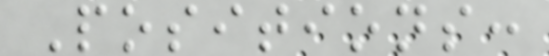Positions:
